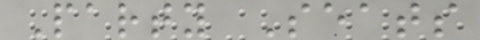Party Seats
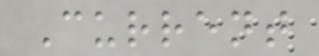Current
